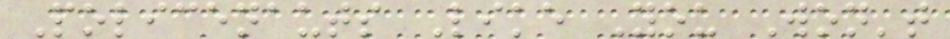Policenauts Like You Won't
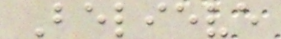Believe
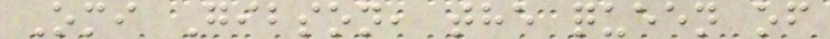Omi Gibson, the queen of
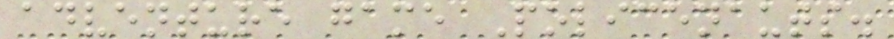adventure game Policenauts.
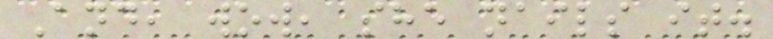And, wow, she nails it.
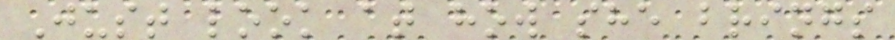Just look at how she brings
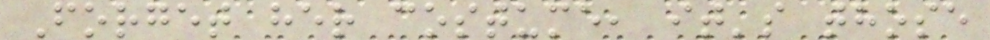Forget her costume, it's those
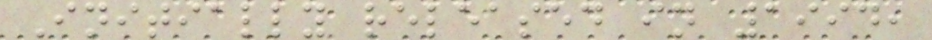Initially released in 1994,
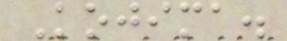Kojima.
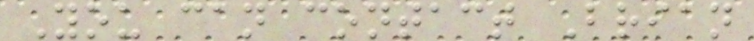You can contact Brian
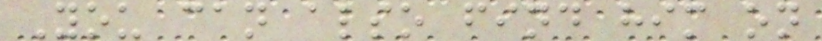You can also find him on
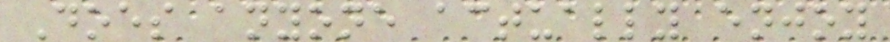Does anyone actually enjoy
